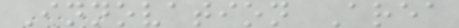Innovation Area
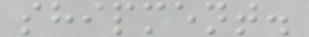shipment.
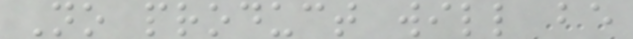No product will be
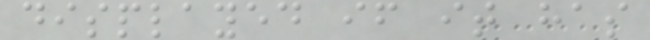displayed if it has
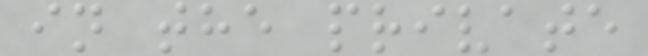in the private
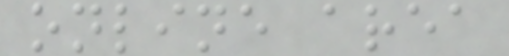online area
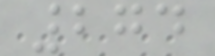274
